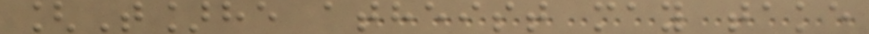[T]he atheist may take
